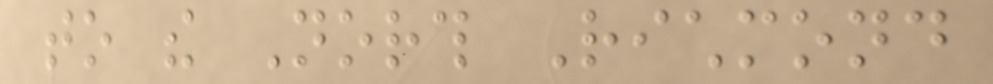to the North Richmond
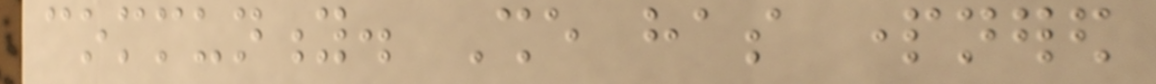community. She has partnered
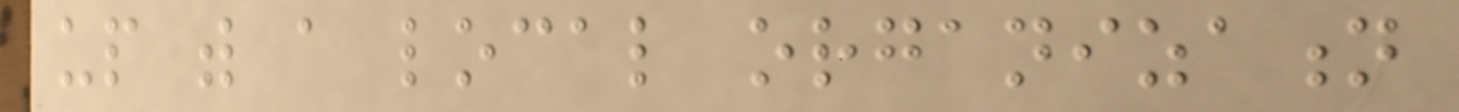up with a local organization
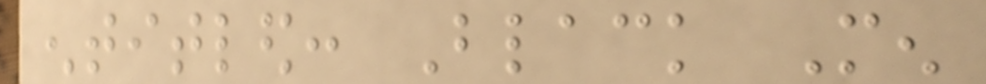entitled: Black Men
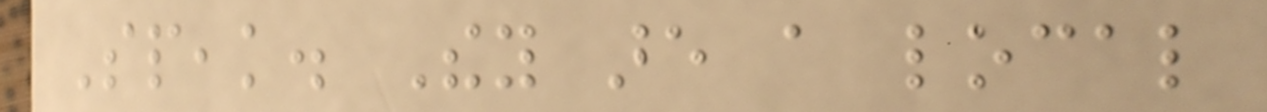Speak. They are a local
